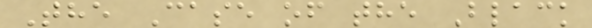The Case of the Black
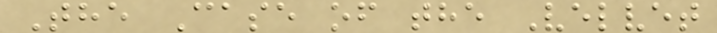The Case of the Velvet
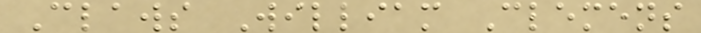Claws William Clemens
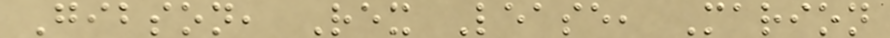Gibson, Rex Lease, Marion
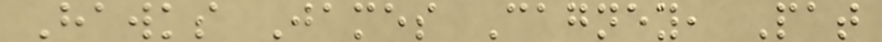Hawks James Cagney, Pat
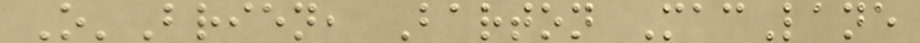O'Brien, Barton MacLane
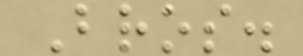Bros.
